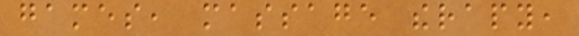games, massage therapy,
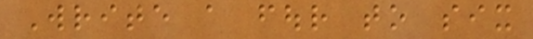Write a four to six
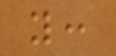you:
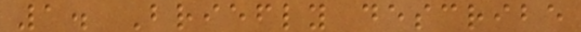1. Briefly describe
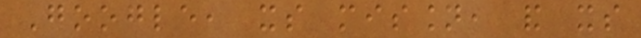Google, its mission, and its
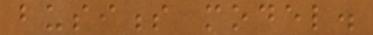business model.
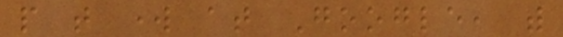people that work at Google, with
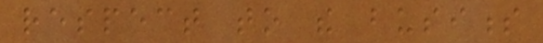respect to the business
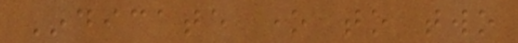Indicate one to two
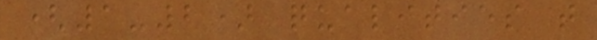(1-2) qualities that
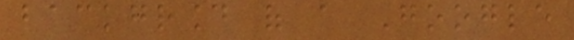background of a Google
